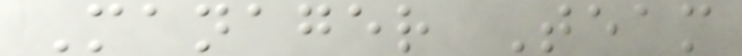Manager Team
